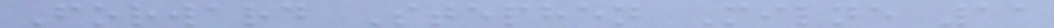Forward Stephen Milne 11
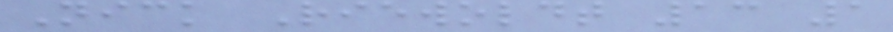Nick Riewoldt 13 1
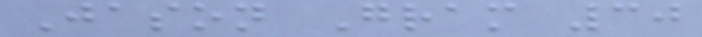Jason Gram 30
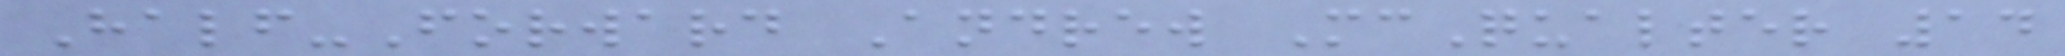Half-Forward Andrew McQualter 14
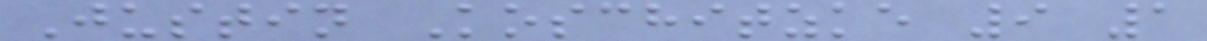Justin Koschitzke 9 1
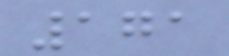171
